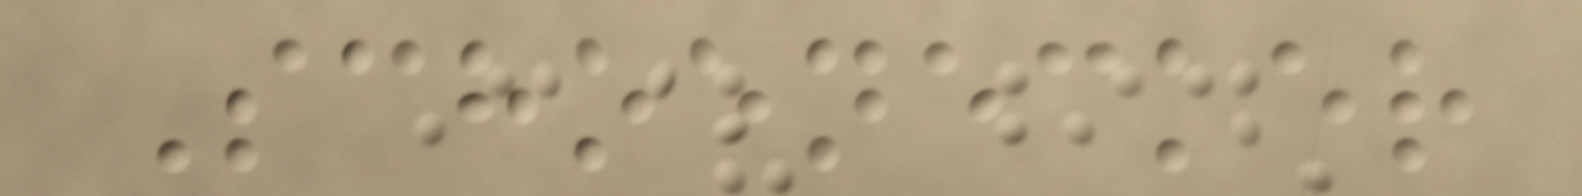Schoenecker
